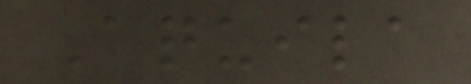Aquila
